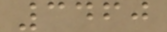3460
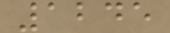1245
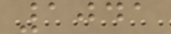1041
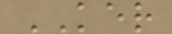KER
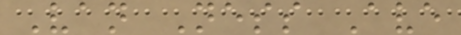Van Ness Ave
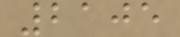2105
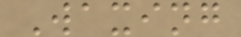Waxing
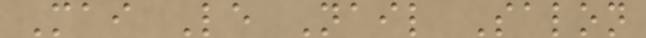Mai Le Nail Salon
